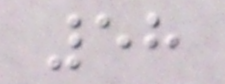58
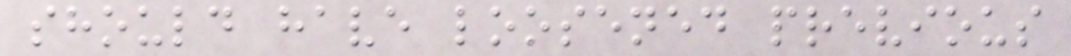should have loosened previous
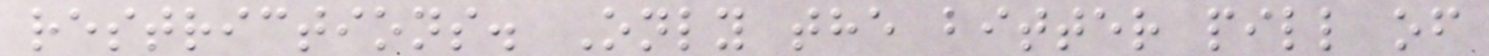restrictions. Only the bitter pill of
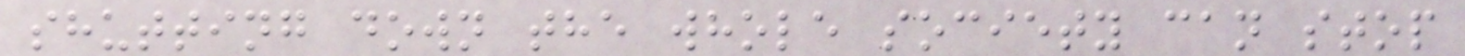shutting down the whole society can stop
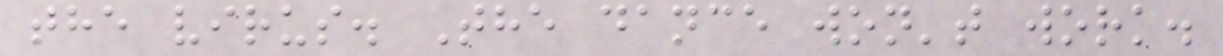the virus. The dance won't work.
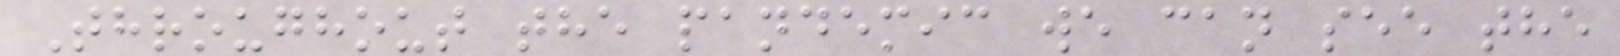Throughout the pandemic we can see the
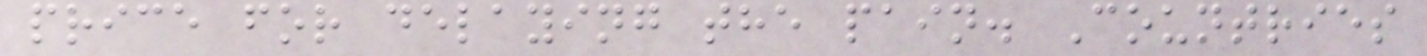price for delaying the pain. Countries
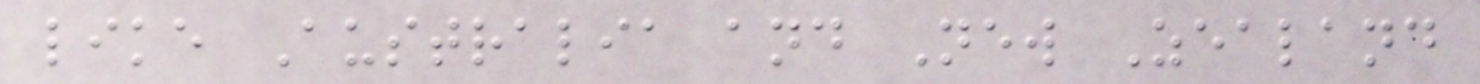like Australia and New Zealand
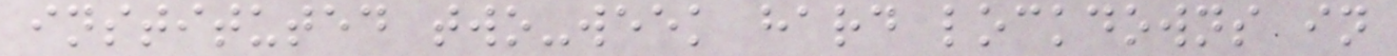instituted two-week hard lockdowns in
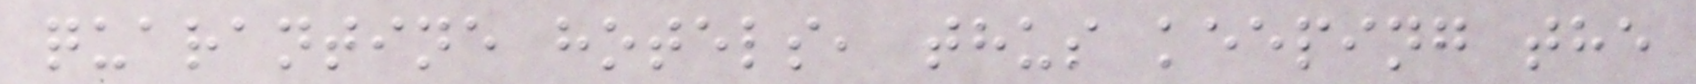quarantine hotels, thus keeping the
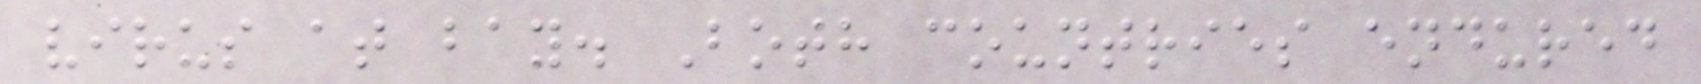virus at bay. Both countries endured
